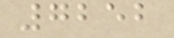7252
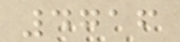4716
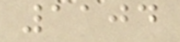1104
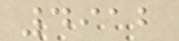4912
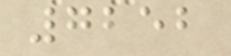7252
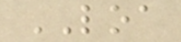LOA
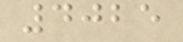4025
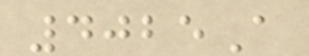4025A
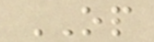OP
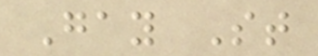Gay St
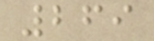269
